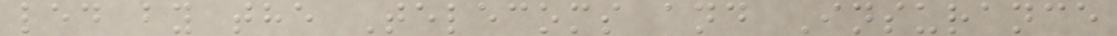led by the Telecoms and Insurance
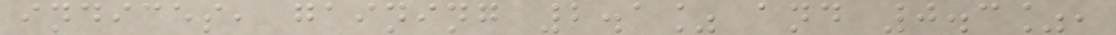indices, gaining 2.1% and 0.3%,
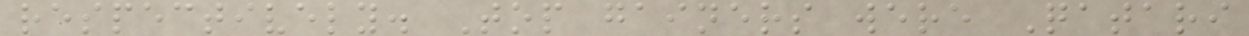respectively. Top gainers were Qatari
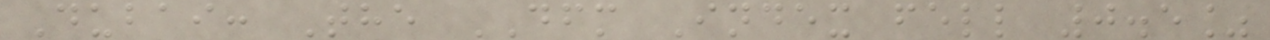Dubai: The DFM Index fell 0.5%
